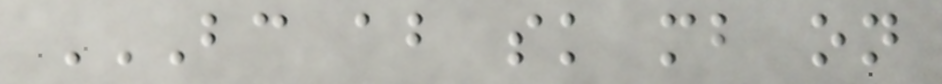BC AB SK MB ON
